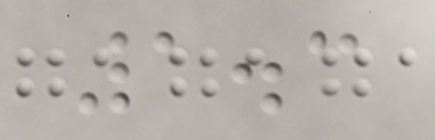1.3
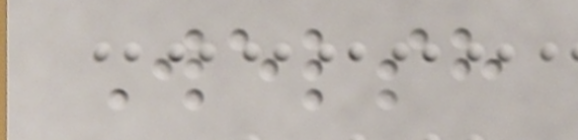Welsh
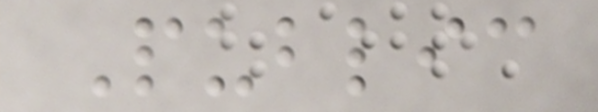Public
